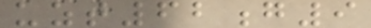uzt62g9
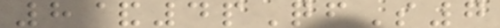8&4pQfS7
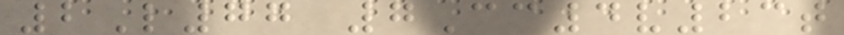2L77 7Cc4v23t
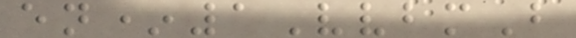en*1VvbmB
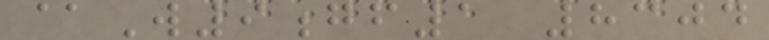@W9gf1 8304
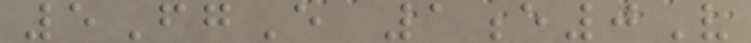5FgE 1e0V
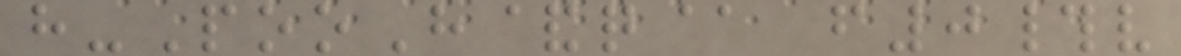h-PooH&q@ f0#v
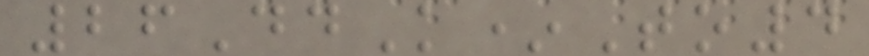26DdK*To4
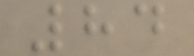84
